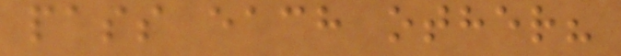pass each other?
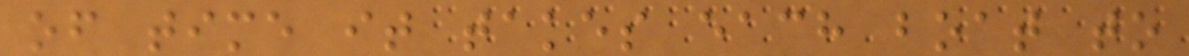of time it takes each boat to
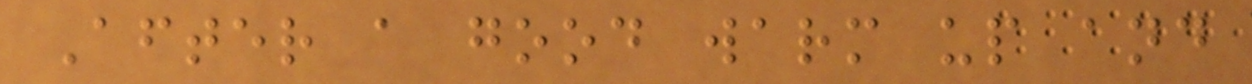After a good warm up and
